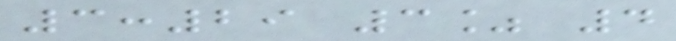3:29 3% 4
